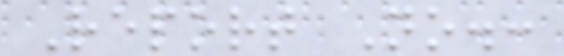Report No.:
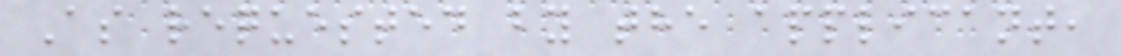As requested by the applicant,
